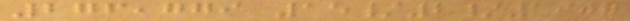276,779 15/2/1907
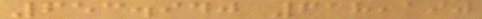653.940 618,190
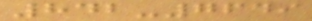842-7649
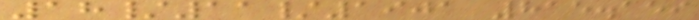18/11/1901 815.159
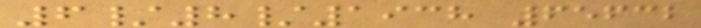6/8/1938 65632
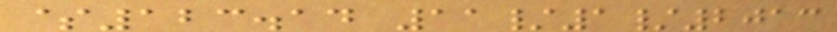$123.14 11/1/2013
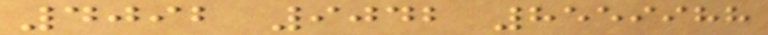4092 9042 8559988
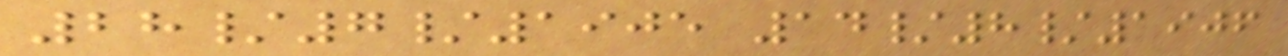28/7/1905 14/8/1906
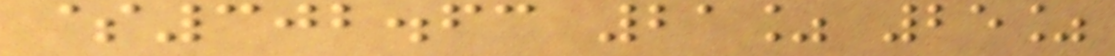$302.63 21% 25%
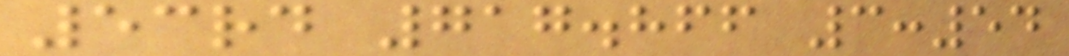53rd 717.866 3:54
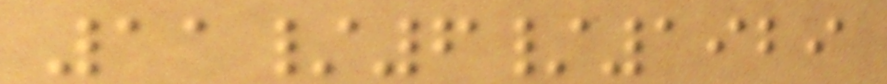11/6/1929
